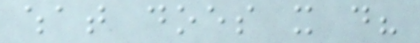what does it do?
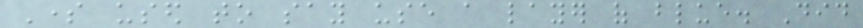Some used to say use a layer of blue. Did
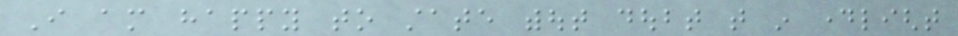I am happy to state without doubt that in daylight
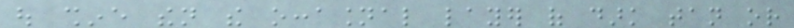out shine then the occasional layer of dark tan or
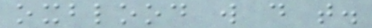oxblood will do that.
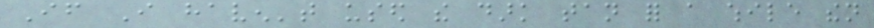If I haven't used the dark tan for a while then
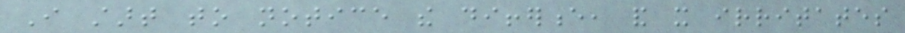I start to notice the difference, and it irritates
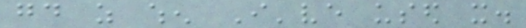good as when I've used it.
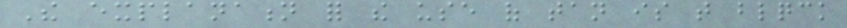The explanation for the use of tan is that blqck
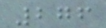276
